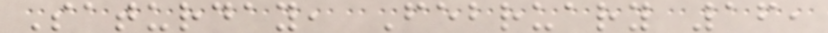Saturday, February 16,
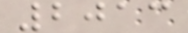2013
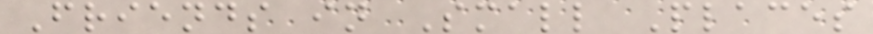Friends in Small Places
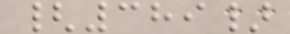{389}
